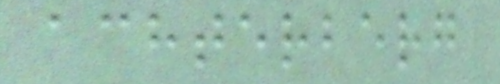achterberg
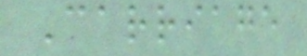Carriage
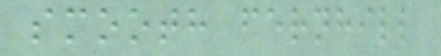smooth fernhill
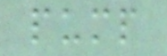pump
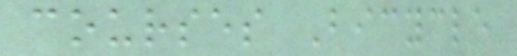courses Bicycle
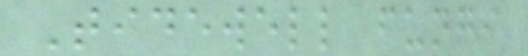Tidewell fungi
